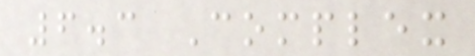6.3 Complex
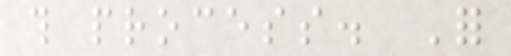this process. For
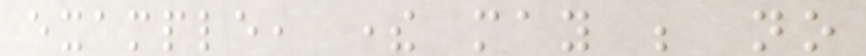example, there may be no
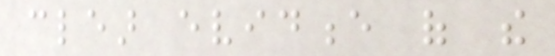clear evidence of the
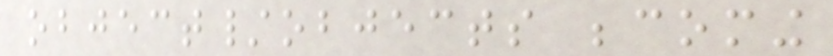object/objects becoming
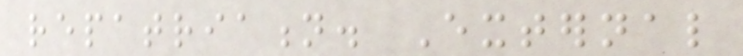repatriation. External
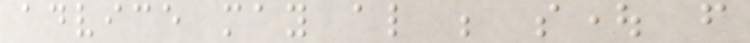advice may also be sought from
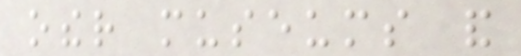other museums and
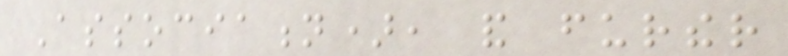Association), and further
